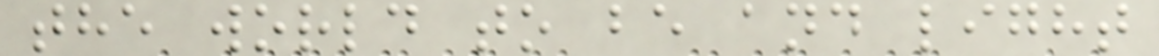the world to be and light
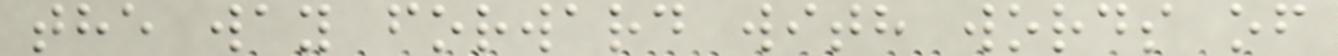the way forward with words of
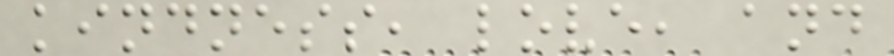kindness, love, and
